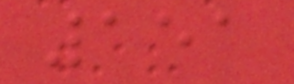151
